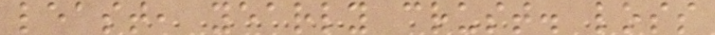least, yearly crust. loss
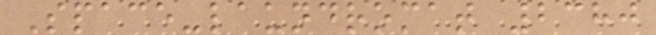Space-laundromat 2380
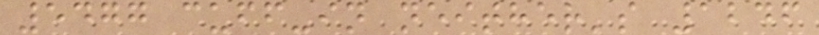5477 cuff-in neither's 1246
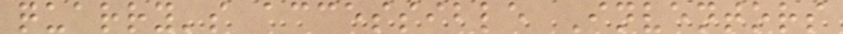quarry's accessible Inventors
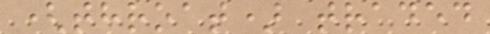(throat) traded
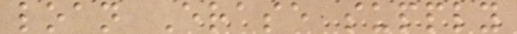loan Erase supply
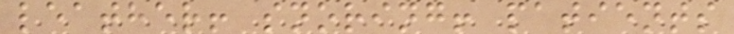leather! snoring! patients
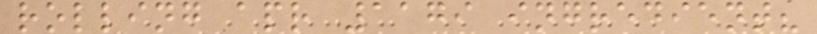rolling apr 1179 ingredient?
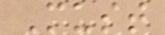Must
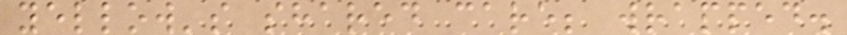yellow's shared care; wrapped.
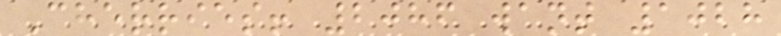Cherries! 2086 want 1028
